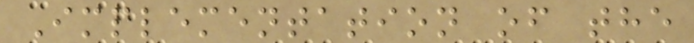Implementation of the
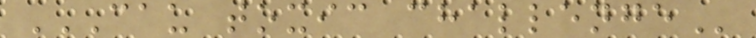CAU TOXIC CHALLENGE
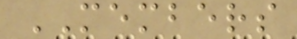MEMBERS
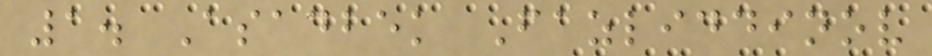1. Asadbek Fazliddinov
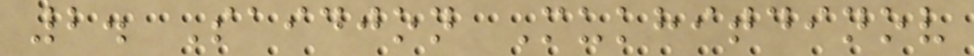2. Saidjon Mukhitdinov
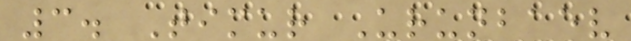3. Timur Urunbaev
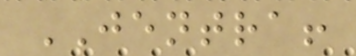JENTRA!
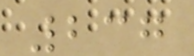237
